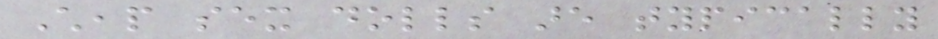Cheap sex dolls are typically
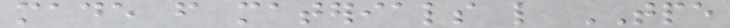made from materials like TPE
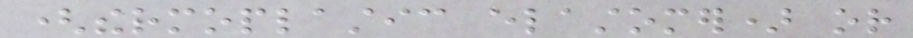(thermoplastic elastomer) or
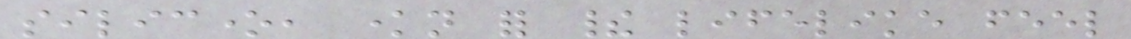silicone, known for their lifelike feel
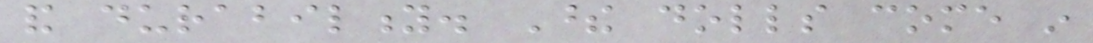and durability. These dolls come in
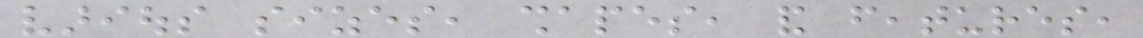various sizes, shapes, and features,
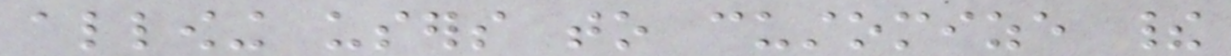allowing users to customize their
